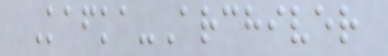Kafka-Archiver
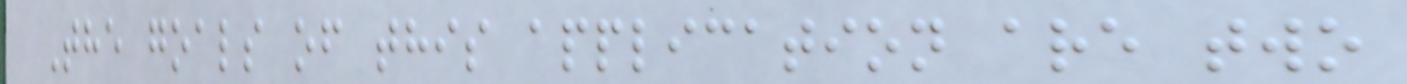The goals of this application are two
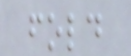fold
